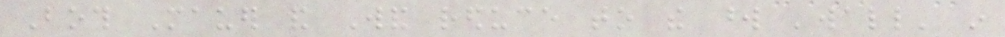Both Mauer and Wand reduce to the word 'wall' in
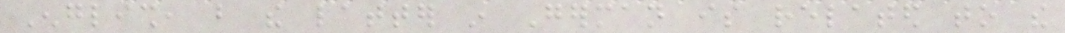English, but the latter in German is related to the
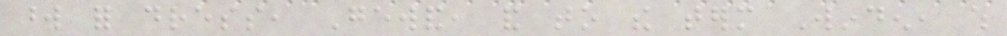word for dress, Gewand, and to the term Winden, which
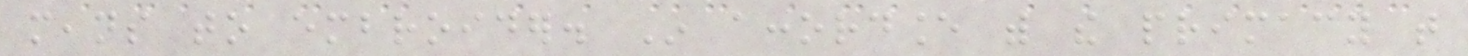means to embroider. In accordance with the primacy that
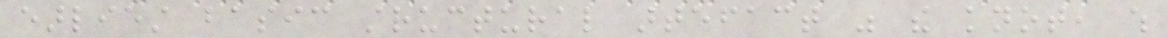earliest basic structural artefact was the knot, which
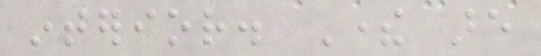interior. There are
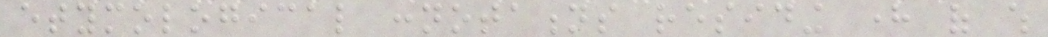etymological connotations residing here of which
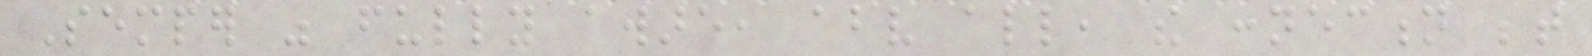Semper was fully aware, above all, the connection between
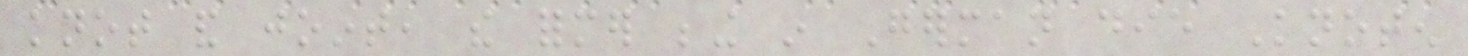knot and joint, the former being in German die Knoten
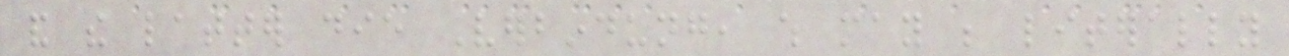and the latter die Verbindung, which may be literally
